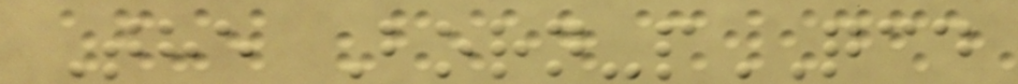The Born-pQCD
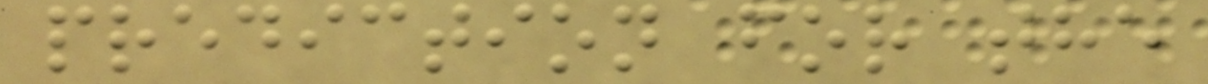prediction for the
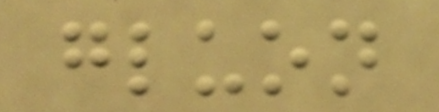gluon
